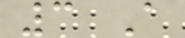3 A
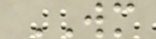WM
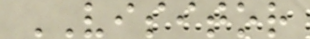VISITOR
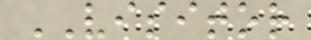VISITOR
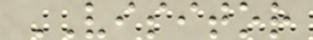VISITOR
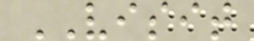VISIT
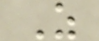Z
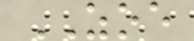ZOE
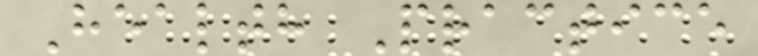Health Practice
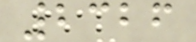2326
